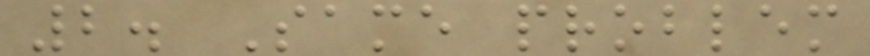2. Same problem
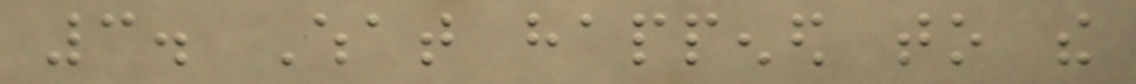3. What happened to the
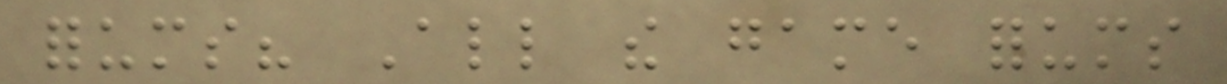forums? All the game forums
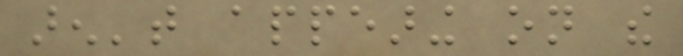aren't appearing on the
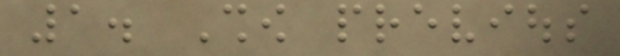1. Show previous
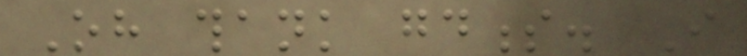Oh thank goodness. I
